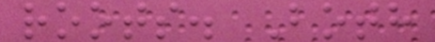roots. Both
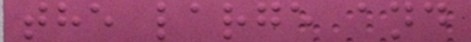the large and
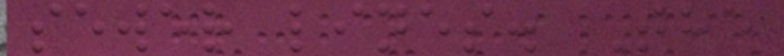sewer lines. The
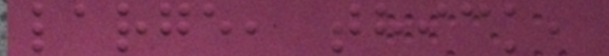large, thick,
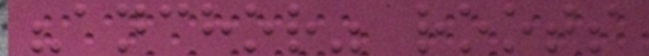"anchor" roots
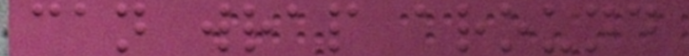can wrap around
